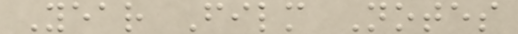Year Film Notes
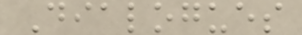Dialogues
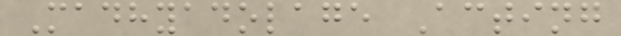Madhyadolage Acting
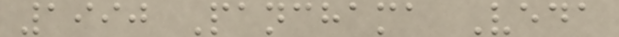1990 Panchama Veda
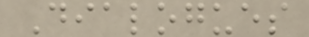Dialogues
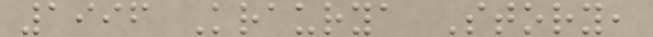1996 Kraurya Story,
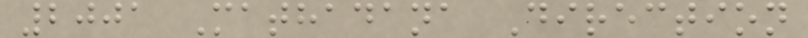2001 Mathadana Direction
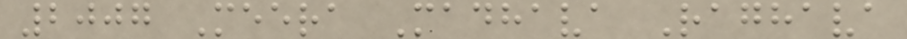2007 Meera Madhava Raghava
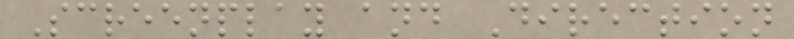Screenplay and Direction
